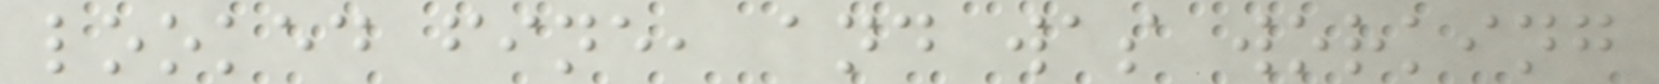looked fine, and was working
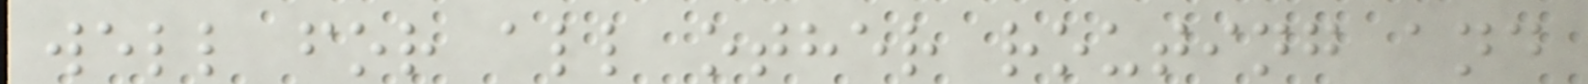well for all other routing and
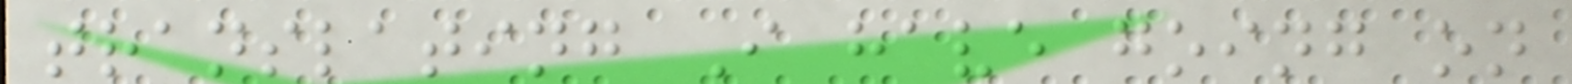translating I have going on
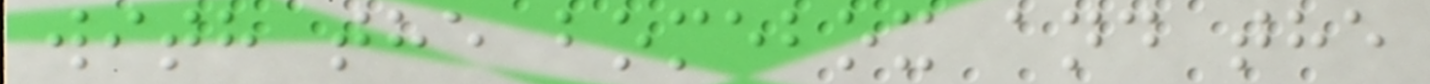with the bomebox and the
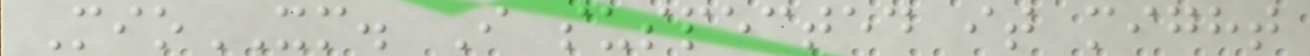MioXM. I suspected it might
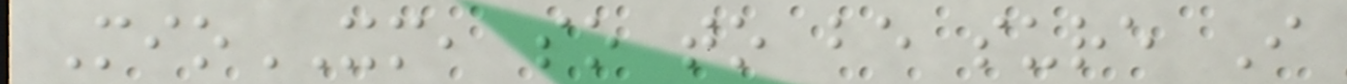MioXM, so to be sure I
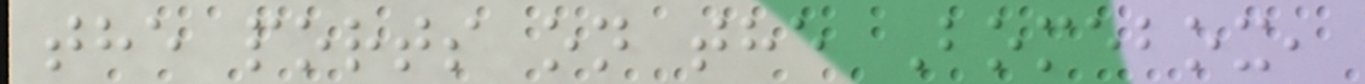the ports on the Bomebox,
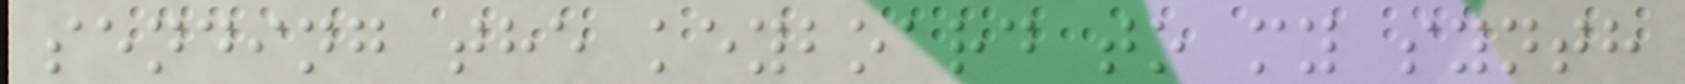sending the keyboard to my synth
